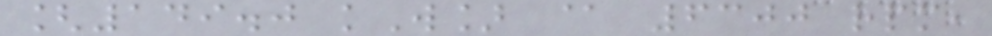[149.0 kW] @ 6300 rpm,
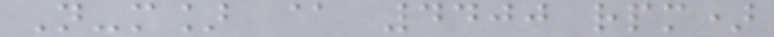N-m] @ 4400 rpm)
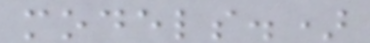models.)
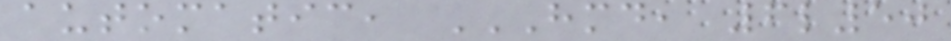automatic, HMD, 6L50
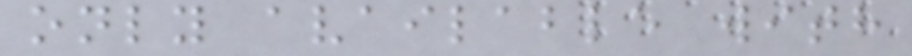only available with
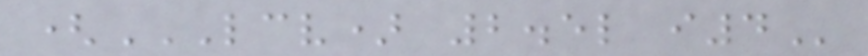(LCV) 2.5L I4
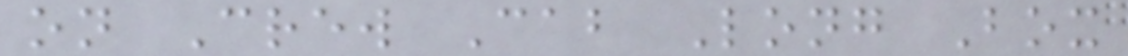on Crew Cab Long Box
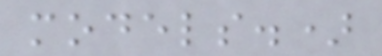models.)
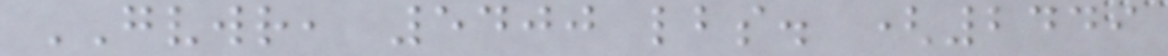GVWR, 5400 lbs. (2449
